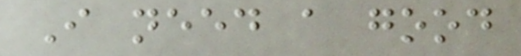I need a good
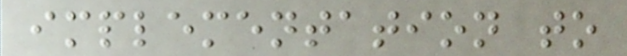implementation to
